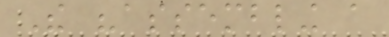The "assembling a
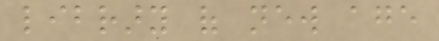library of new age
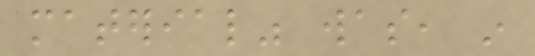material" was, in
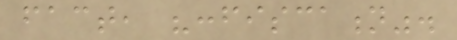fact, "confiscation".
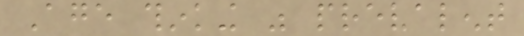Age thinking was prevalent
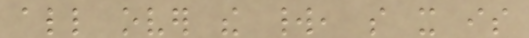all over the world, so it is
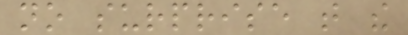no surprise that the
